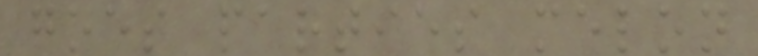goes parties melon
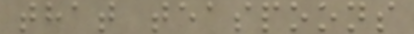that teaspoons
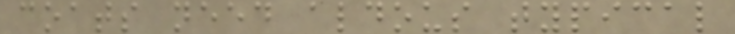coats need aldous typical
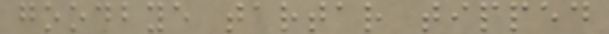goodbye tartar tipped
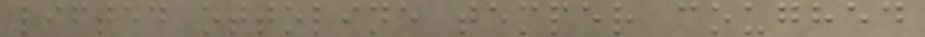lifted ottoline temper coughed
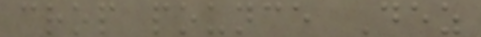crop pounce Dez
